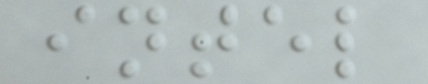intel
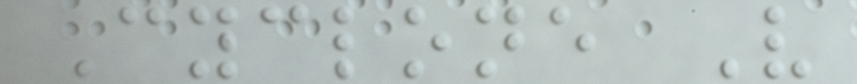Cyclone V
